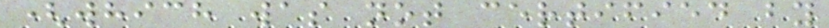(which was not certified by
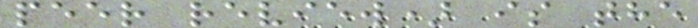peer review) is the
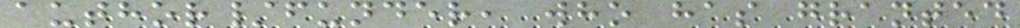author/funder, who has granted
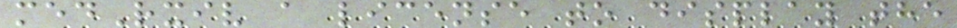medRxiv a license to display the
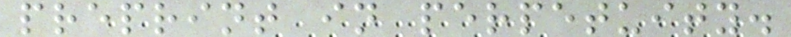preprint in perpetuity.
